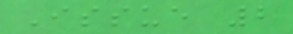Issue 2
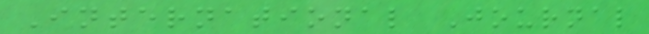International Journal
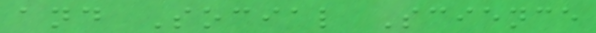and Social Science
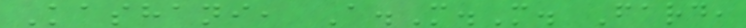Kashani, A.M.M. Fard,
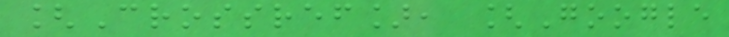[Crossref], [Google
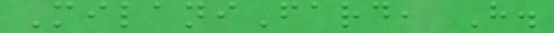MilaniFard, H.
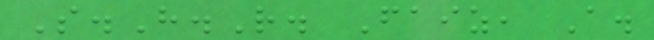S.H.R. Faiz, A.
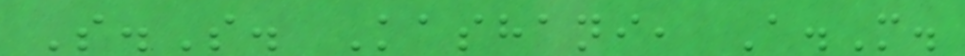S.S. Kashani, A.M.
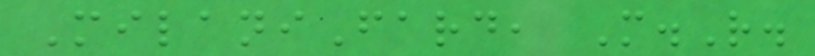MilaniFard, M.R.
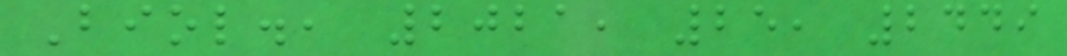Biol., 2021, 25, 2449
